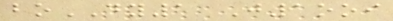boDY1 J1ooi
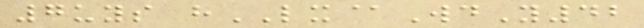7uys hLX@WdY42
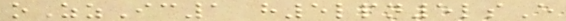oZzIc1 h5lpn5lsE
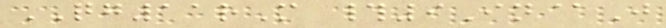QG11rM #9In@J
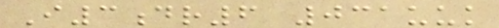I3dr6 031uuk
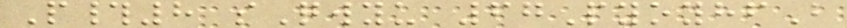P#8 sQwyu 67PyoyhfB
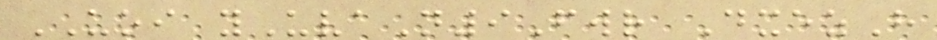UOI yUvaN9Fwr DxezH
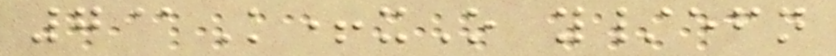7@K+xO y/efn
